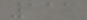111
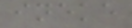ineke
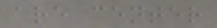are center
